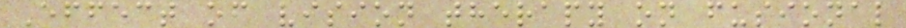Effect of vision therapy on fusional
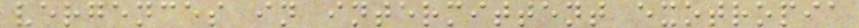vergences in intermittent exotropia
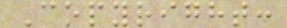Copyright:
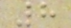8
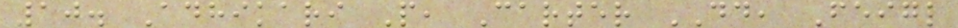10. Adhikari P, Carter DD, Feigl
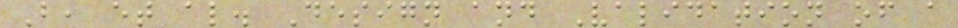B, et al. Design and Validation of a
